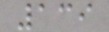139
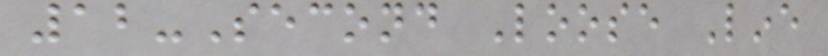12-Second Loose Line
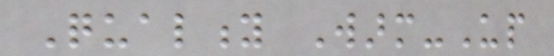Quality Warm-Up
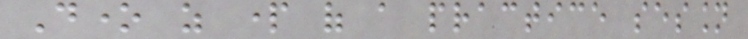Done as part of a practice session
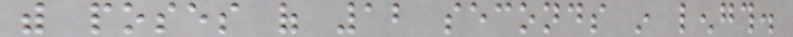with poses of 12 seconds in length.
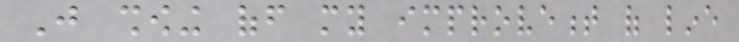Just showing off my improvement of line
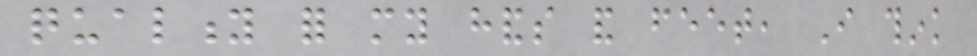quality for my hands and feet, I think
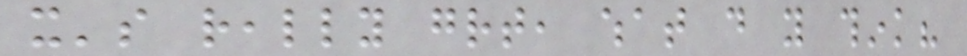it's really great, what do you think?
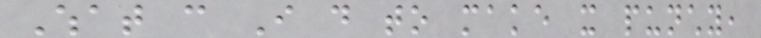What can I do to make it punchy,
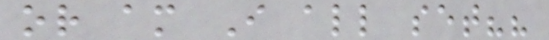or am I all set??
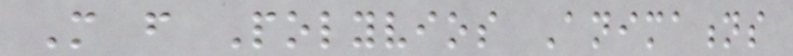More from Polyvios Animations
